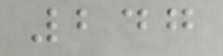247
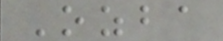Ozba
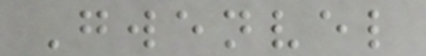Gwenvel
